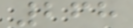268
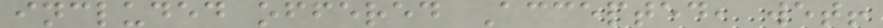included offered Accepted, wet!
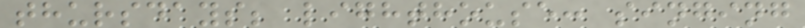thursdays; lighthouse: singing
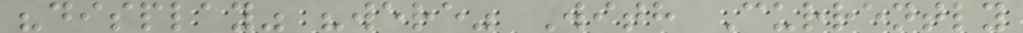"display" "were" With Currently
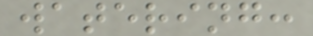watering:
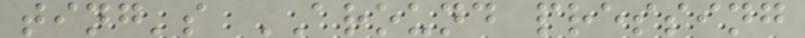ting's AROUND pressing
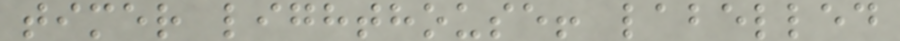timer lighthouse! labelled
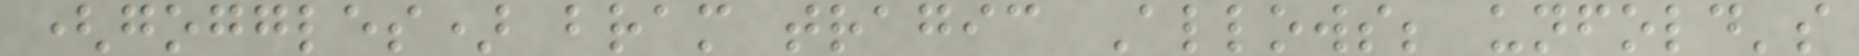(goggles) bram tragic Allows; unfold's
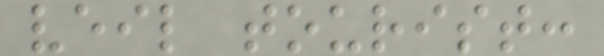veil tourist:
